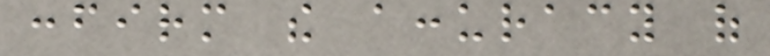confirm the accuracy of
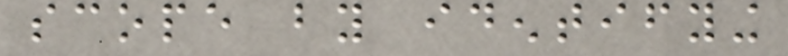scope by identifying
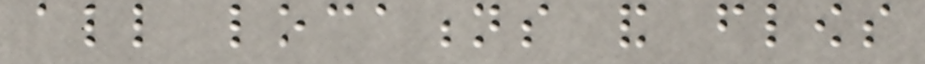all locations and flows
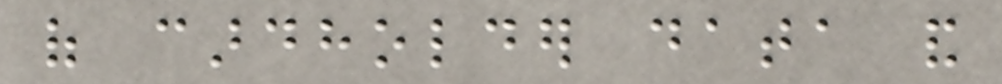of cardholder data and
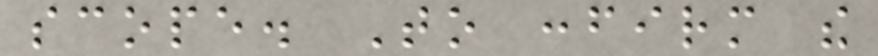scope. To confirm the
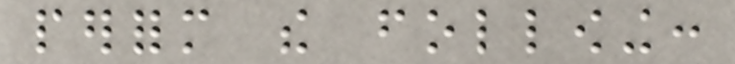perform the following:
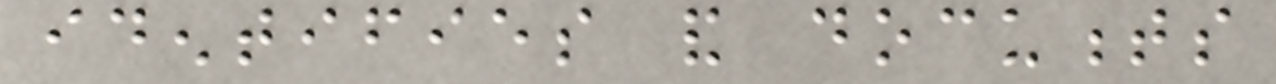identifies and documents
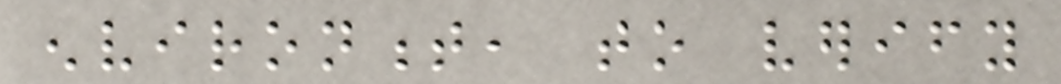environment, to verify
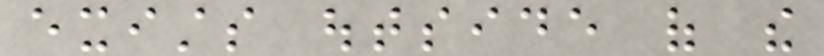exists outside of the
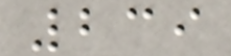239
